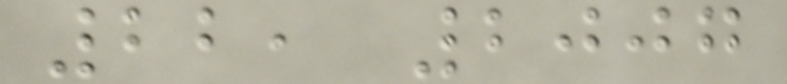22, 2007
